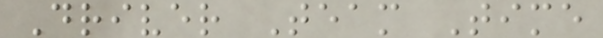Driver Team Time
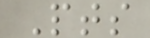Pts
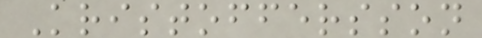Kristoffersson
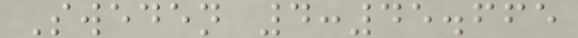Sweden 4:45.665
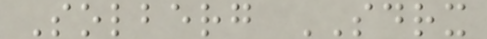Solberg SDRX
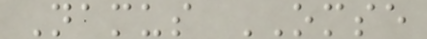Namus OMSE
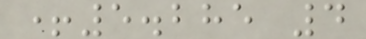+5.285 4
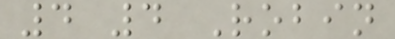4 4 Robin
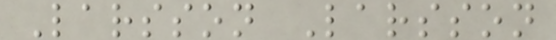Larsson Larsson
